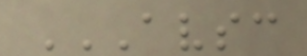AVSC
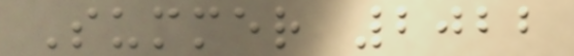Summer 2022
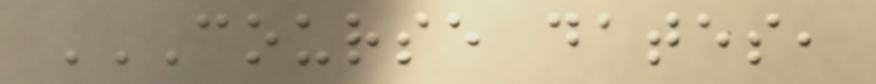COURSE DATES,
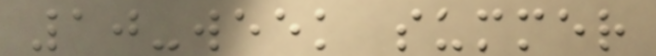10-week summer
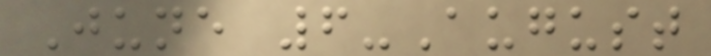June 6-August
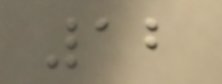12
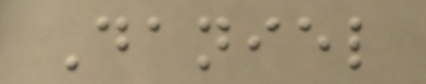Daniel
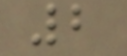2
